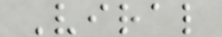Viral
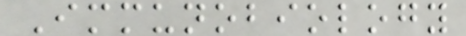Immunobiology
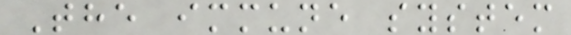The immune system
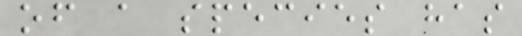of a species has
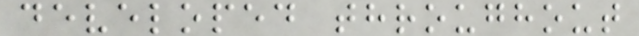developed throughout
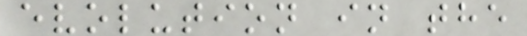evolution in the
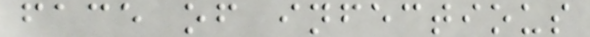face of infectious
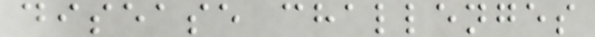disease challenges
